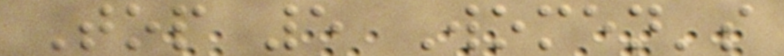Top 5 Women's
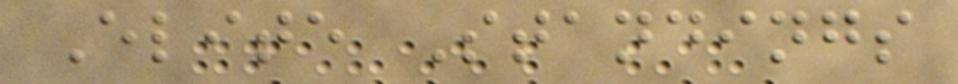Elite Standings
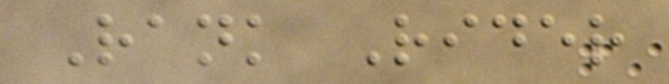Rank Rider
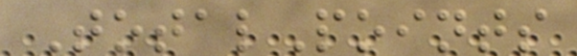TotalPoints
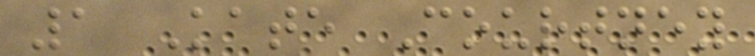1 Kate Courtney
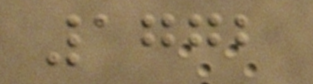1772
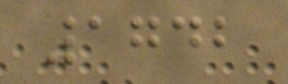1742
